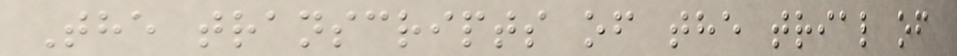The transcripts of the trial of
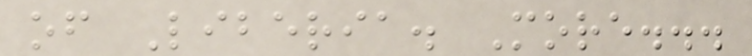of Liberia. More...
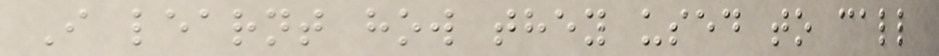I learnt how they used to call
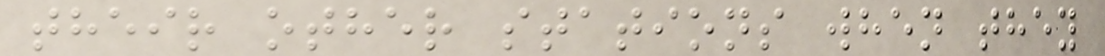their other stations when they
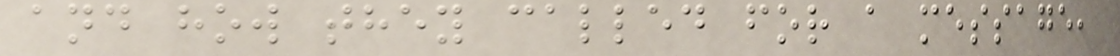and how they called for a message,
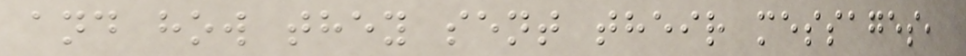and how they sent their messages,
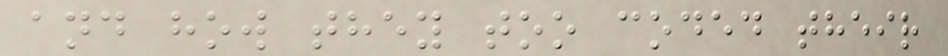and how they too coded their
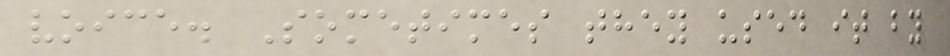voice. Sometimes they used it by
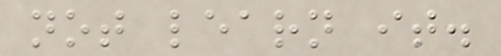not learn it.
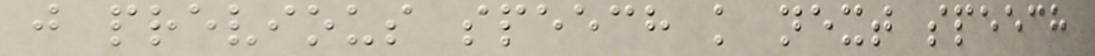j previous speech k next speech
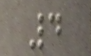4
